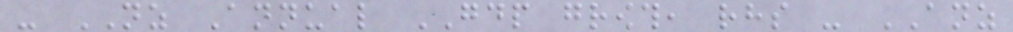- NZ Annual GDP growth, rhs - ANZ
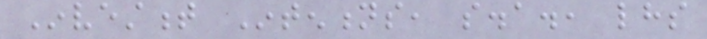Investment Intentions, s.a., lhs
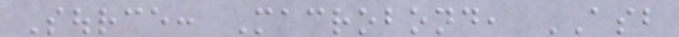Source: Macrobond, ASB
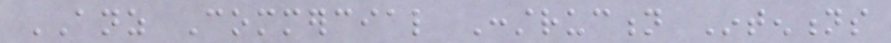ANZ Commercial Construction Intentions
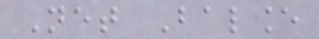Net Balance
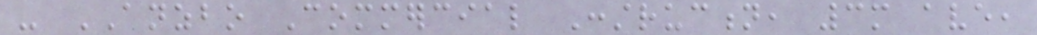- ANZBO Commercial Construction, 3m ave,
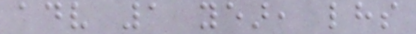adv 1 year, lhs
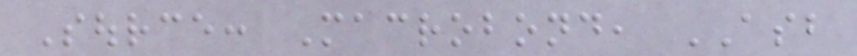Source: Macrobond, ASB
